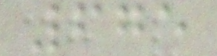675
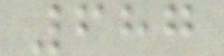687
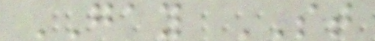GAY ST
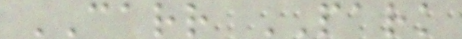CARR PARK
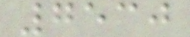7530
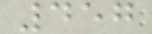457
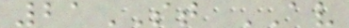21ST AV
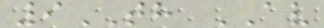9TH AV
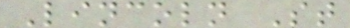Lincoln St
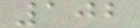102
